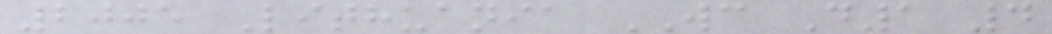2005 Lithuania WC D1 4
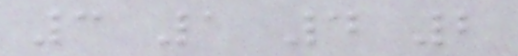3 1 4 2
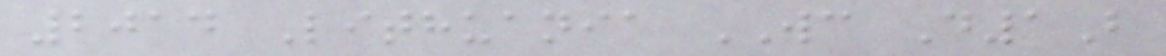2014 Lithuania WC D1B
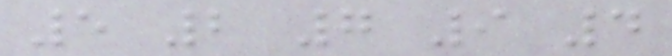5 2 7 9 4
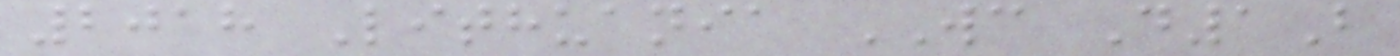2018 Lithuania WC D1B
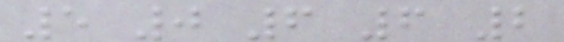5 0 6 6 2
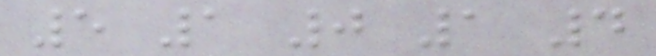5 1 0 1 4
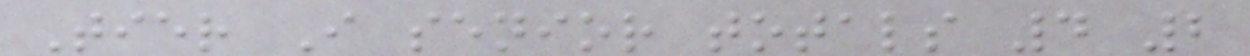Tier I senior totals 4 2
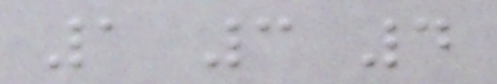1 3 4
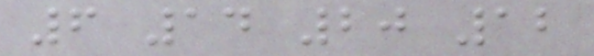6 14 20 12
